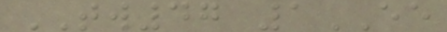TW47 1EE
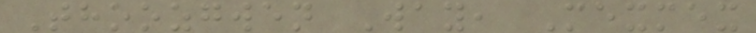Thoozgwen Way, Mexmex
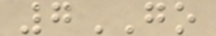7GO
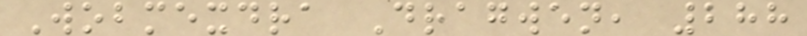Wobmexdra Dragwen, 288
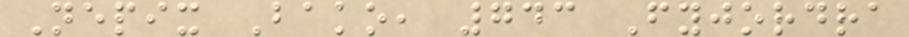Nepix Bako, 743 Fyjordra
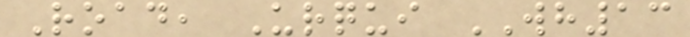Road, Urqui WH13
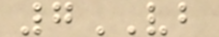7VB
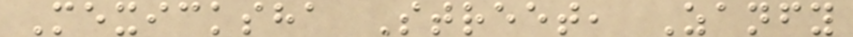Mexicksha Street, Zanfy
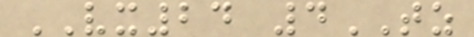VX24 4TZ
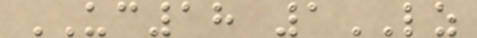UC18 1LZ
